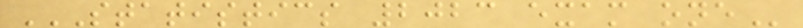STATISTICS 2023 EXAM ONE
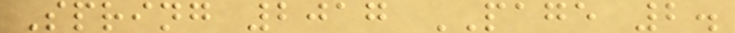Spring 2017 PAGE 2.
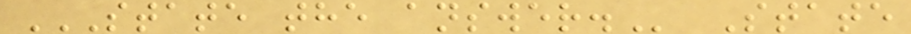STATE THE ANSWER. State
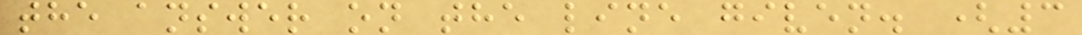the answer on the line given. (3
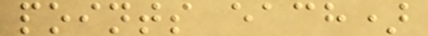points each)
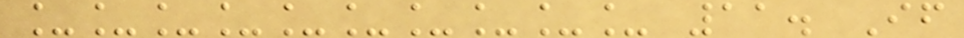__________ 11. If
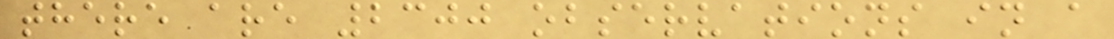there are 2300 observations in a
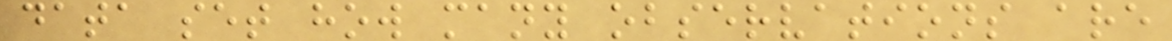data set how many observations are
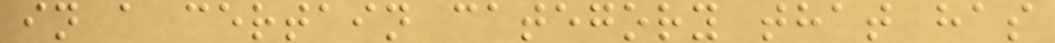in a certain category that has
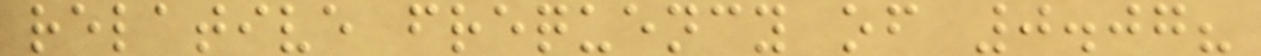relative frequency of 0.07?
